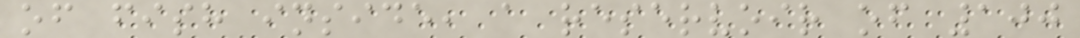of fish inside, a reservoir of 100
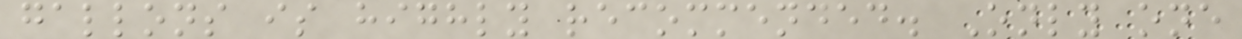gallons is highly recommended. Only one
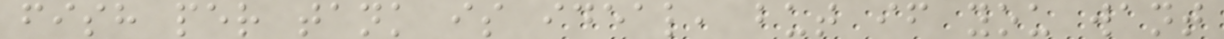fish per tank is ideal, but if you want
